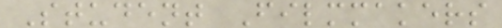Student Filmmakers
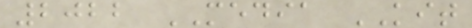2022 MEDIA KIT
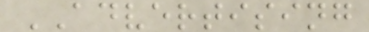ADVERTISING
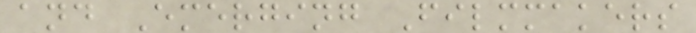and Emerging Filmmakers
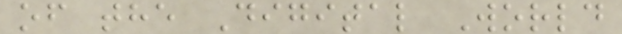of the Digital World
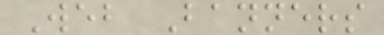Web Banners
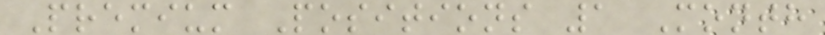Premium Positions 1 Month
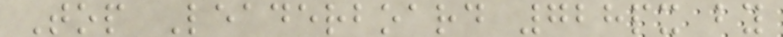Top Leaderboard 728px by
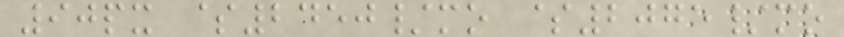90px $2450/mo $2075/mo
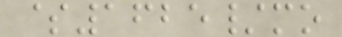$1625/mo
